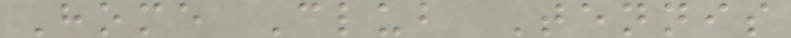Home Club Tennis
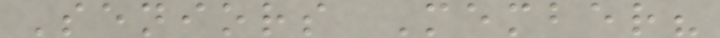Seniors Member?
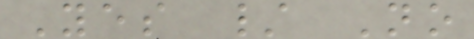Yes / No
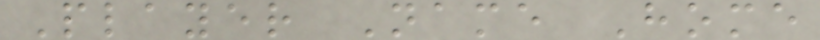Player Name Home
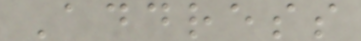Address
